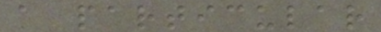a particular
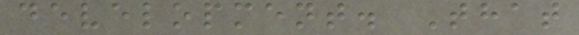development. That
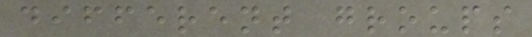different groups
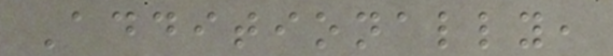Additionally,
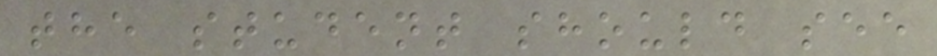the student should see
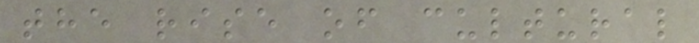the rise of cultural
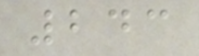243
